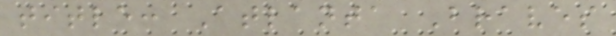title: Atlanta Braves
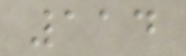114
